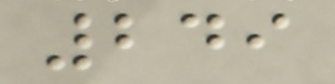249
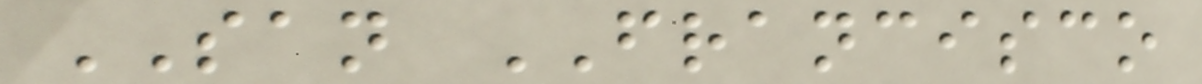SAN FRANCISCO
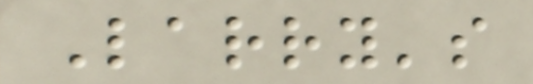Larry's
